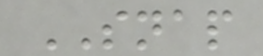SNAP
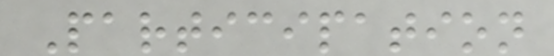Participation
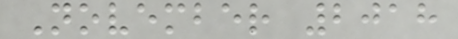November 2018
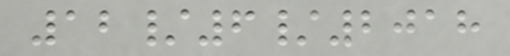12/6/2018
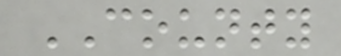COUNTY
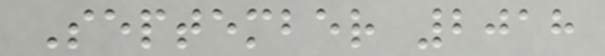September 2018
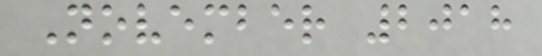November 2018
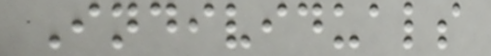Individuals
